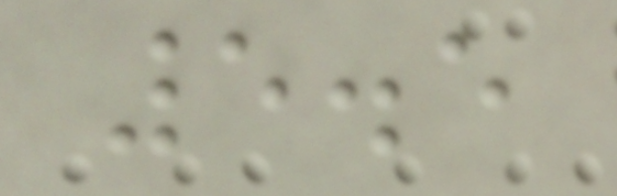5.5
